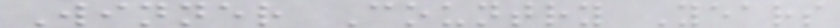Winner Country Years
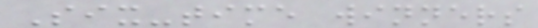Six-time winners
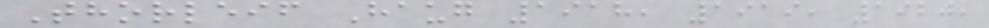Thorleif Haug 1918, 1919, 1920,
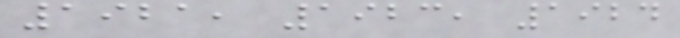1921, 1923, 1924
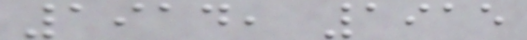1914, 1915
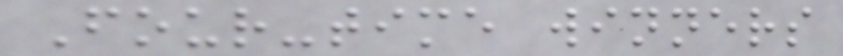Four-time winners
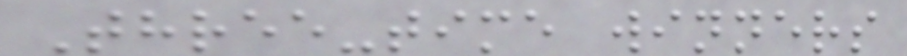Three-time winners
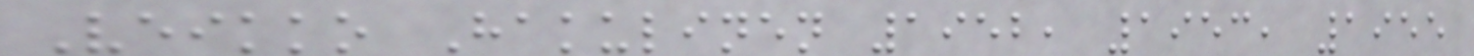Veikko Hakulinen 1952, 1953, 1955
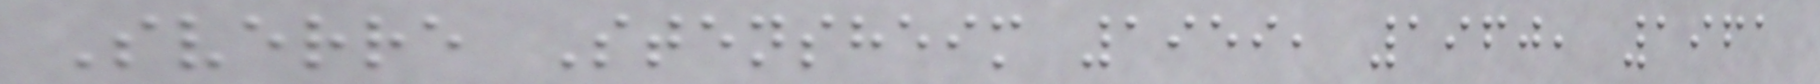Sverre Stensheim 1959, 1960, 1961
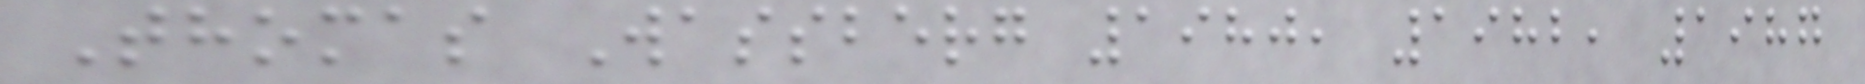Thomas Wassberg 1980, 1982, 1987
